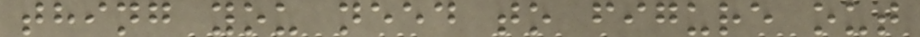thing you need to figure out
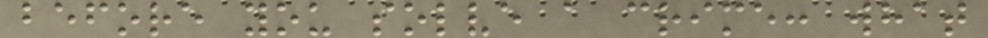before you solve a crime: what
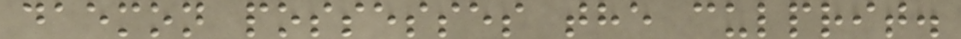daemon possesses the culprit.
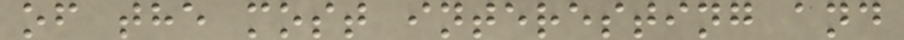of the most interesting and
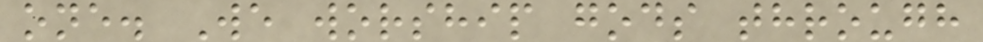one. We worship gods through
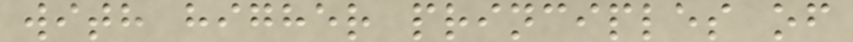with higher principles of
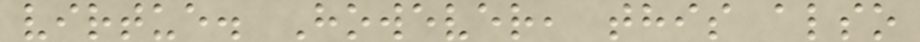virtue. However, this also
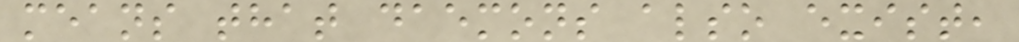means that daemons also exist,
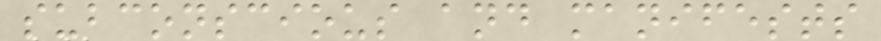subconscious and manifests
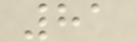81
